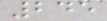245
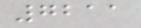7211
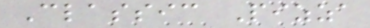Classic Pizza
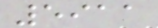5911
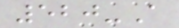520-A
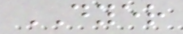DYER
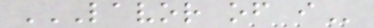LAVOR OF I
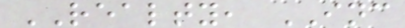REALTY, INC
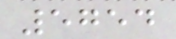5754
